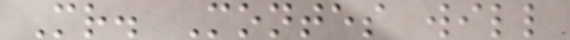Mr. Montes will
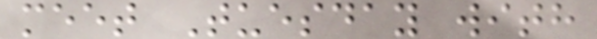meet Tuesday with
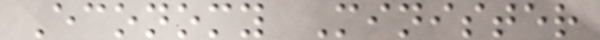Economy Minister
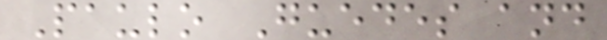Paulo Guedes and
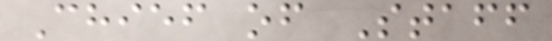Chief of Staff
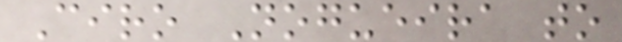Ciro Nogueira to
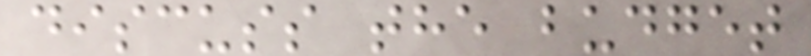discuss the budget
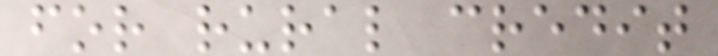for rural credit
